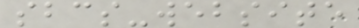sbcs-website
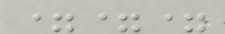===
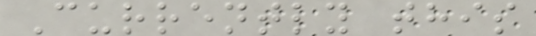Currently this
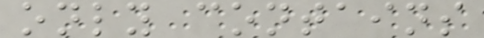only contains
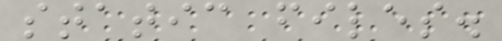static files.
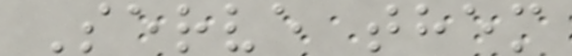Serve them
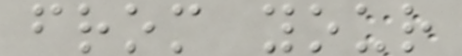from your
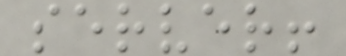server!
